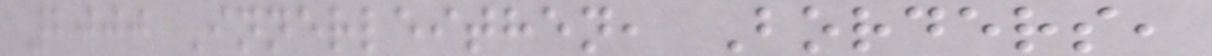2000 Innerleithen, Borders,
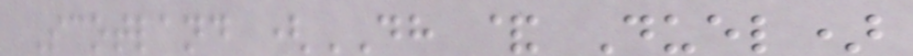Scotland (DH & Duel)
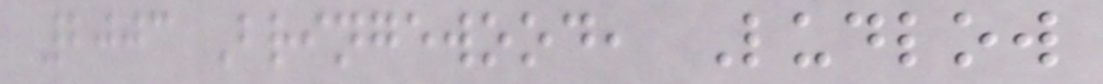2003 Bringewood, Ludlow
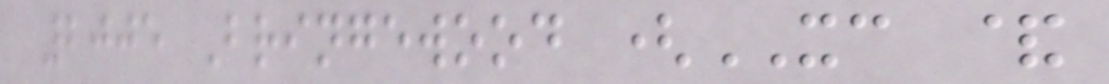2005 Bringewood (XC &
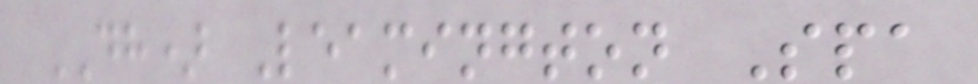DH) Leamington Spa
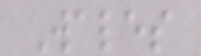Wales
